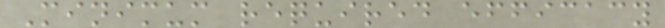Minimum required efficacy
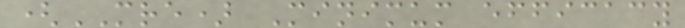(MRE) Minimum efficacy
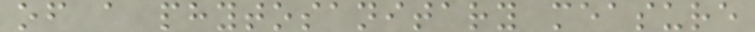of a phytosanitary measure
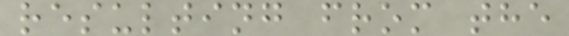resulting from the
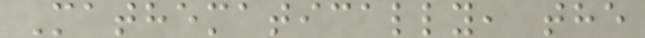Mathematically, the
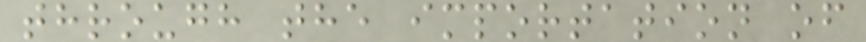through the importation of
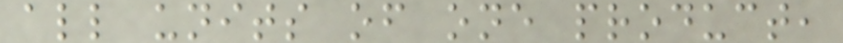all units of one product,
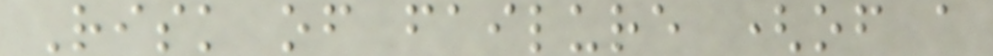Risk of failure (of a
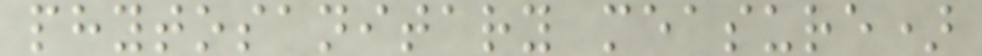phytosanitary measure)
